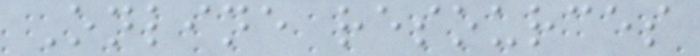Online resources
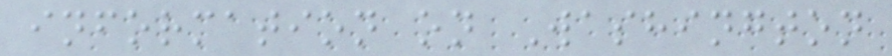information on Washington
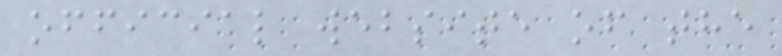official website of the
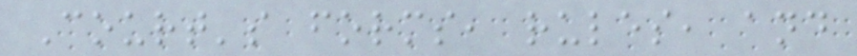Court's forms, rules, and
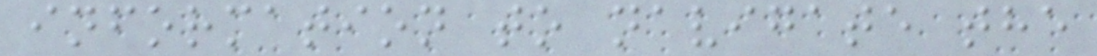information to navigate the
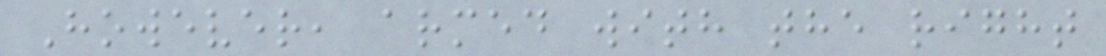However, armed with the right
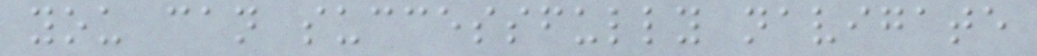you can successfully navigate
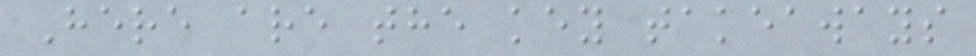Here are the key takeaways
